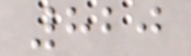820
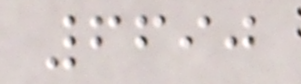6690
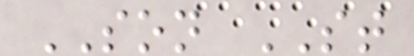SON ST
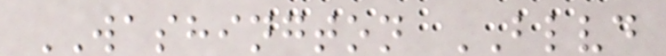WASHINGTON BLVD
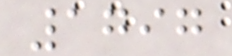1797
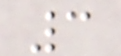3
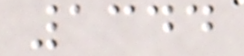1344
